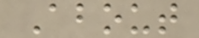About
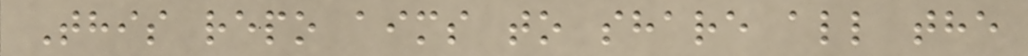This repo aims to share all the
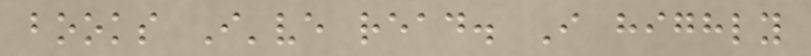books I've read. I highly
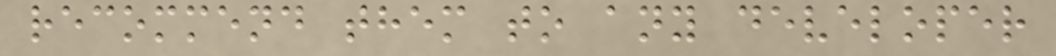recommend them to any developer
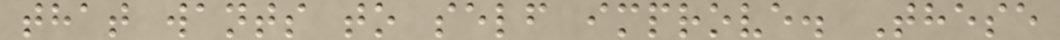that wants to self improve. These
